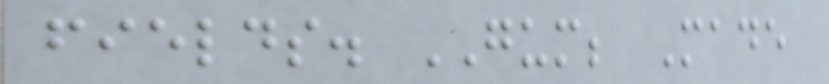fields. GUM; Made
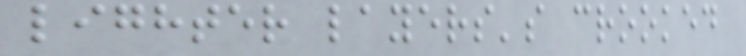lighter layers's crooked
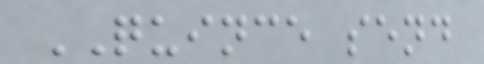QUINCE send
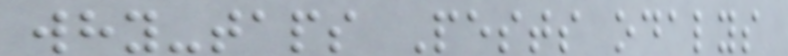why-taps Pests odalys
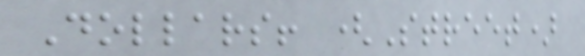Dollars! (Street)
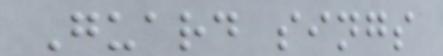Guard sings
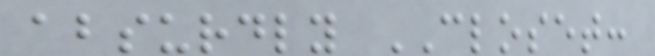absurdly CLOSET:
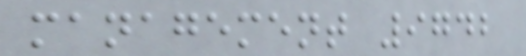management 9742
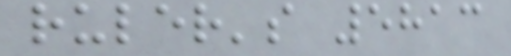ruler's 5813
